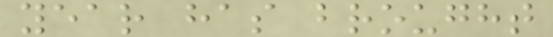year has brought
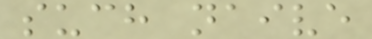such naive
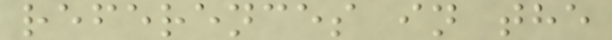references in the
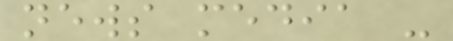news media -
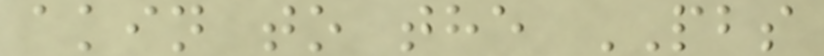akin to the PBS
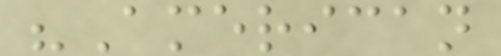"American
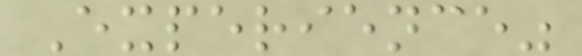Experience"
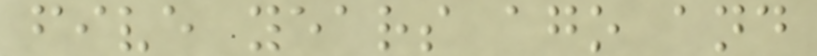five years ago and
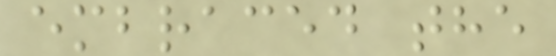embraced the
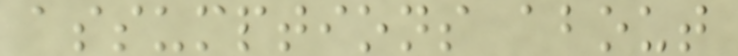assumptions about
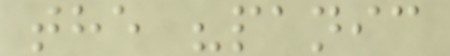the "panic
